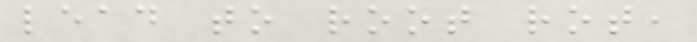lead to root rot,
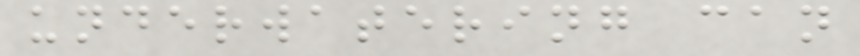underwatering can
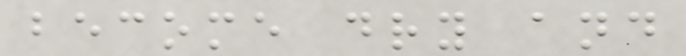become dry and
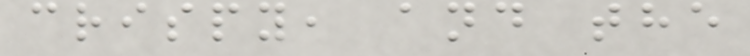crispy, and the
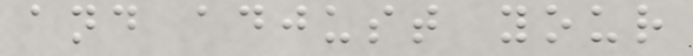and adjust your
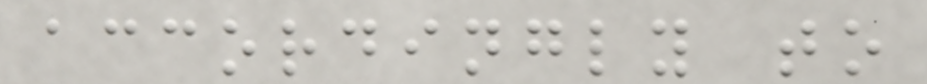accordingly to
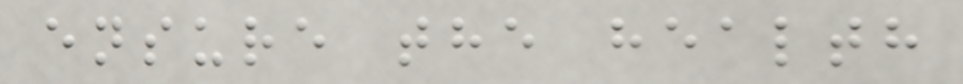ensure the health
